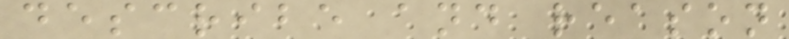describe and reason
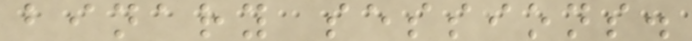binary sessions.
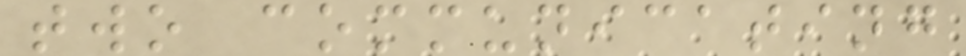two communicating
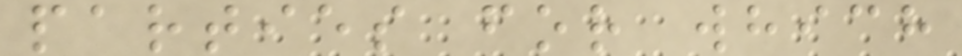parties for which
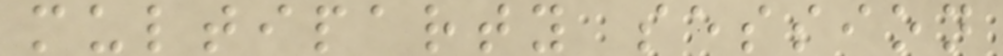multiparty session
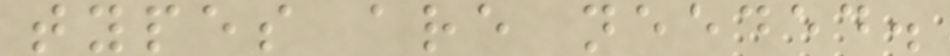types are needed.
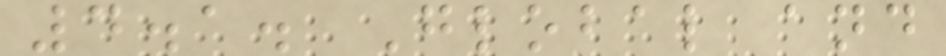4.1. Global and
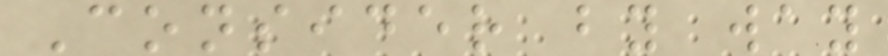Consider by way
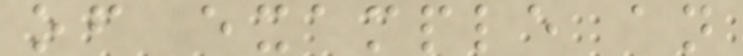of example an
